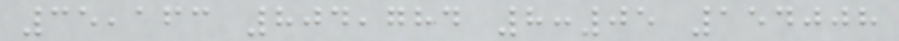35,163 804,784 8:05 154008
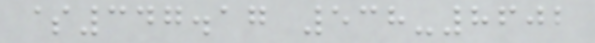$347.17 538-8602
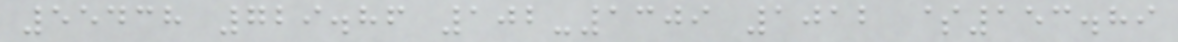55438 729.86 102-1309 1012 $153.89
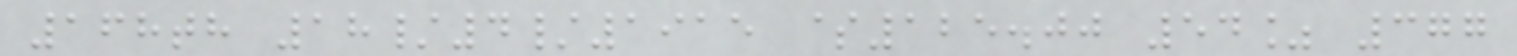168th 18/4/1915 $125.00 54% 377
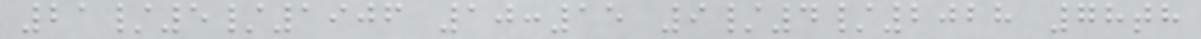21/5/1906 10:15 9/4/2028 78th
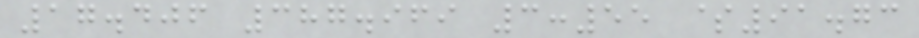17.406 387.969 3:55 $91.73
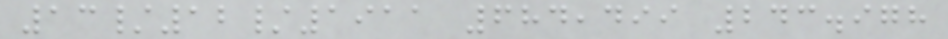13/12/1911 684,499 243.978
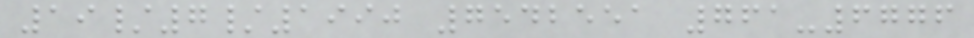19/7/1990 7542551 761-6776
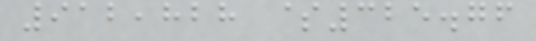912,828 $325.76
